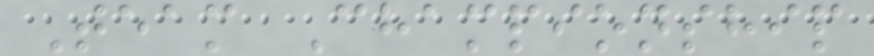Team Championship
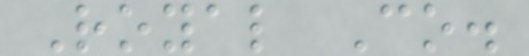Royal Co.
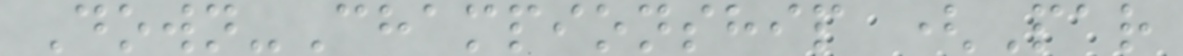Down-Championship (Par
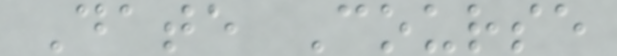Date Course
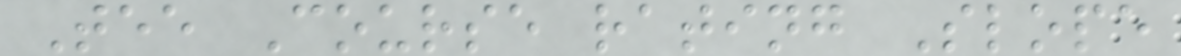Tee Course rating Slope
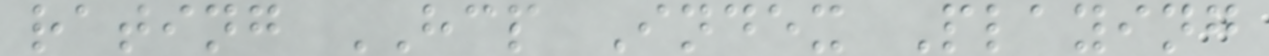rating HCP Index Playing
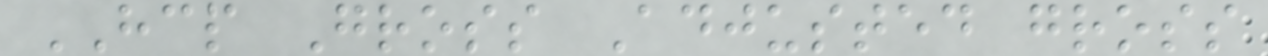HCP Gross Adjusted gross
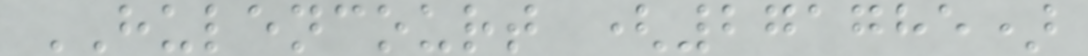HULENCOURT (271785)
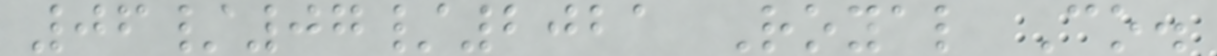06/07/2021 Royal Co.
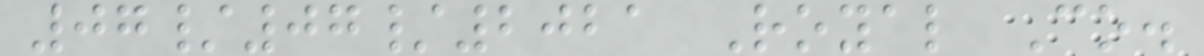07/07/2021 Royal Co.
